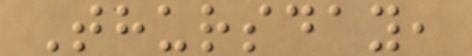Thursday,
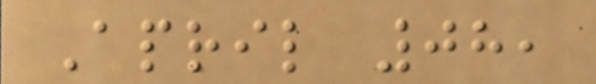April 08,
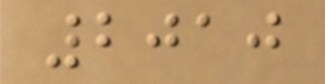2010
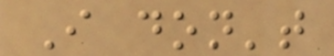I don't
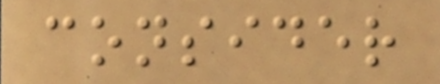consider
